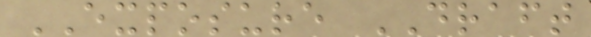EXPOSURE DRAFT
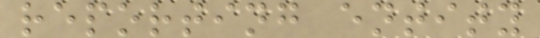reporting entity
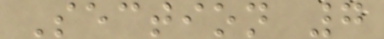Section 7
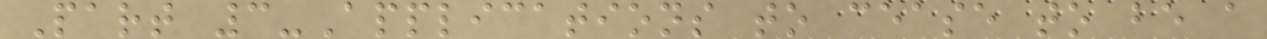Part 3-Applications to cease to be a
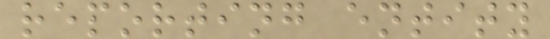reporting entity
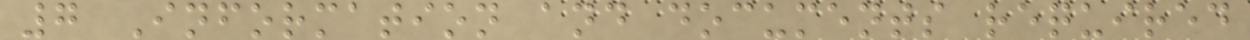7 Information and documents required
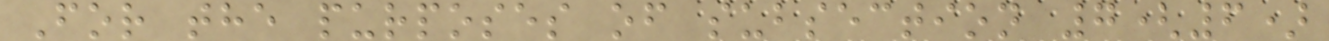For the purposes of subsection 7(6)
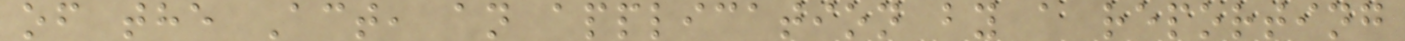of the Act, an application by a reporting
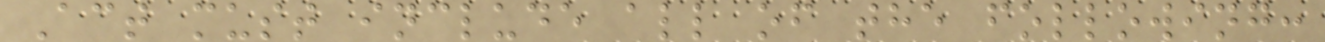Act must include all of the following:
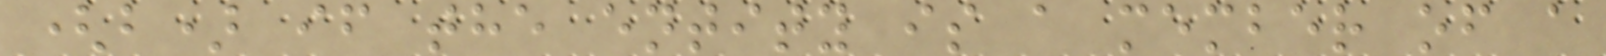(b) if the entity is a member of a
